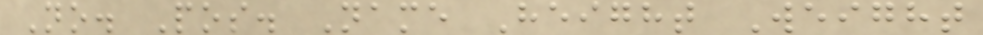No. Pos. Name Height Weight
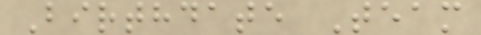Birthdate Team
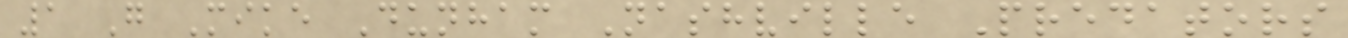1 G Mike Dunham Nashville Predators
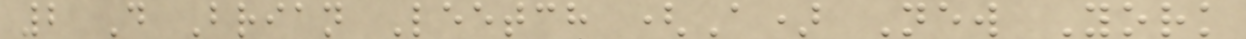2 D Brian Leetch (A) New York
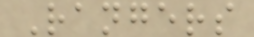Rangers
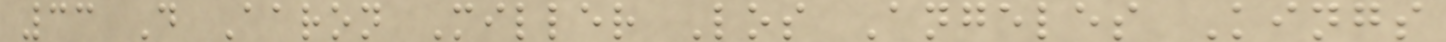33 D Aaron Miller Los Angeles Kings
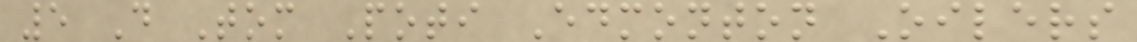5 D Tom Poti Edmonton Oilers
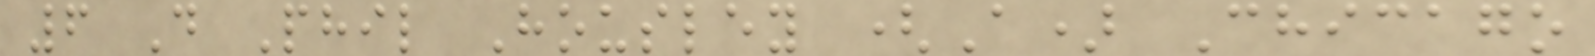6 D Phil Housley (A) Chicago
